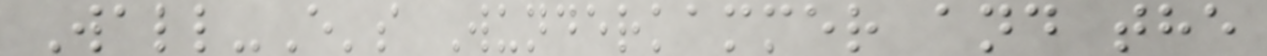Wall-E's Wunderkammer and the
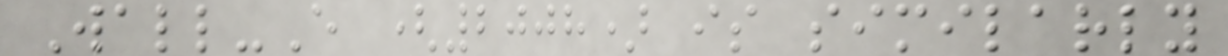Wall-E (2008) is similarly
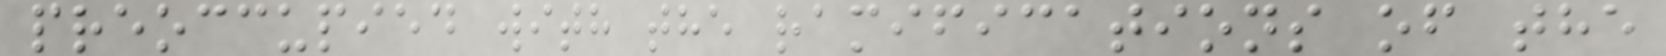preoccupied with the ramifications of the
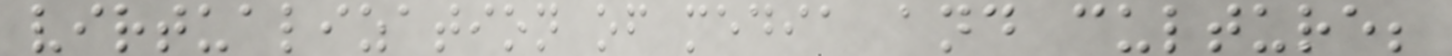virtualization of media and culture;
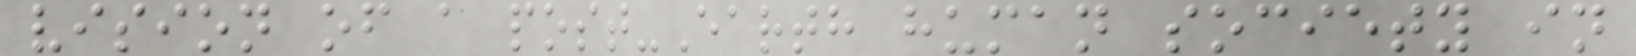vision of a post-Earth human society in
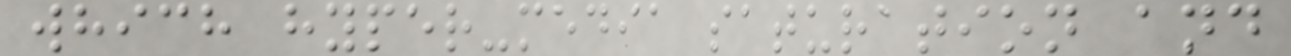which hyper-media saturation and
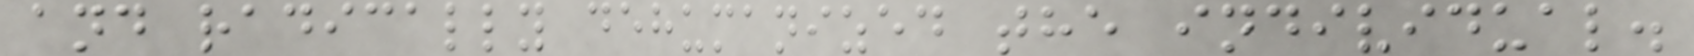and radically dehumanized the individual.
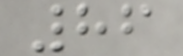86
